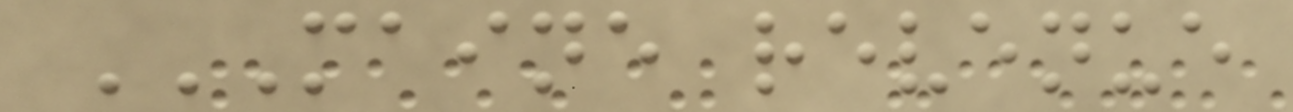MAINE REVENUE
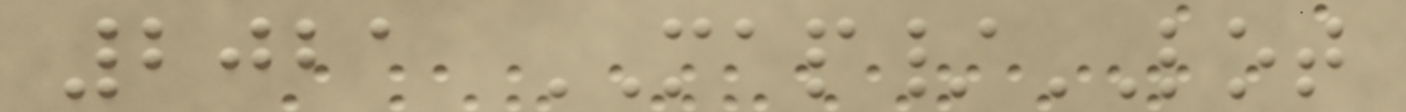2021 MAP/LOT
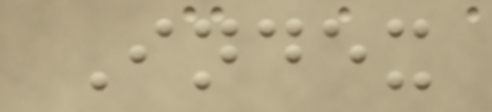Index
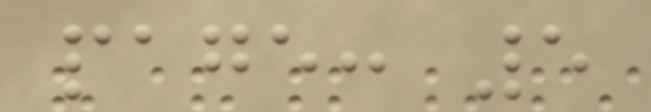page: 5
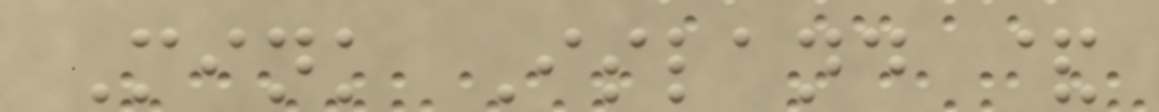Mink Island &
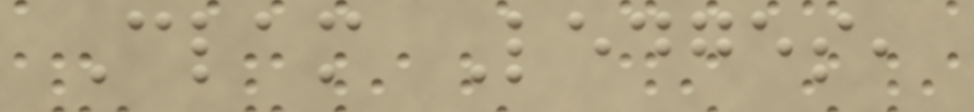Clam Ledges,
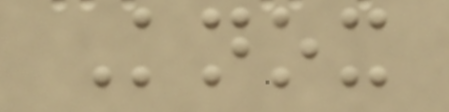Knox
